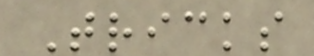Tricks
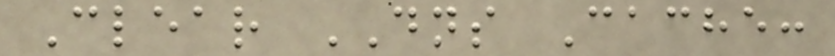Clear DNS Cache:
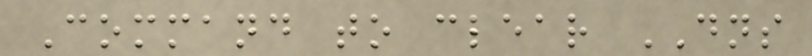Command to clear DNS
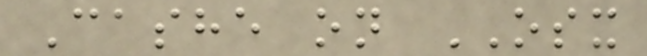Cashe on OSX
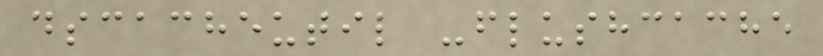dscacheutil -flushcache
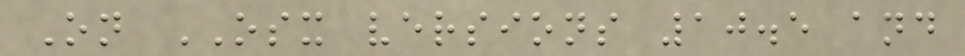On OSX versions 10.5 and
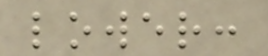lower:
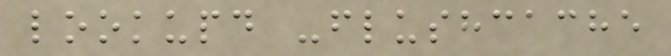lookupd -flushcache
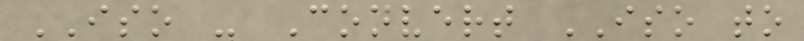ISO - Convert ISO to
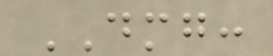DMG:
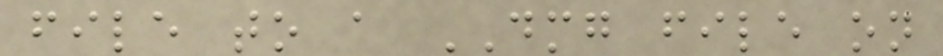file to a DMG file on
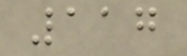117
